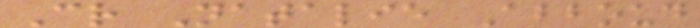Cr Natalie Abboud
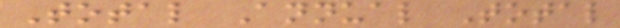Total Annual Total
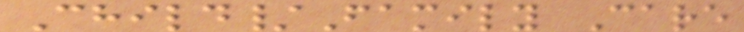Child/Family Care
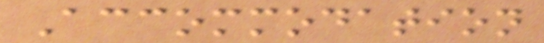Accommodation
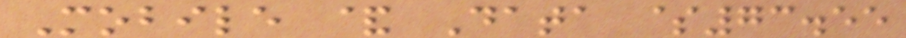Mobile & Data $73.55
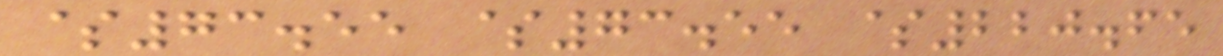$73.55 $73.55 $220.65
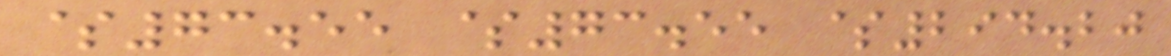$73.55 $73.55 $294.20
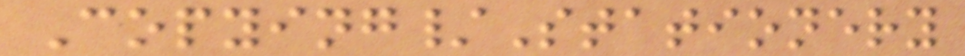Copying/Stationery
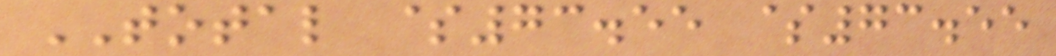TOTAL $73.55 $73.55
